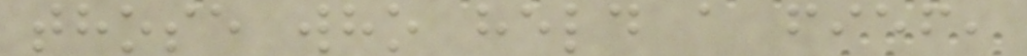those who held a fief,
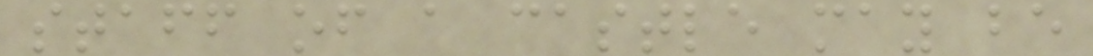staff of a castle may be
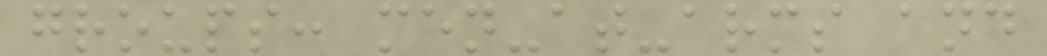groups: men-at-arms and
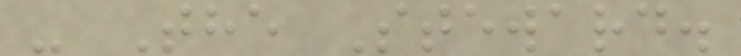- The Steward.
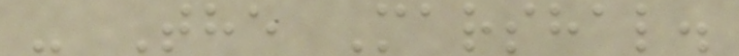- The Marshal.
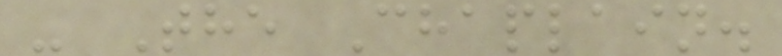- The Chaplain.
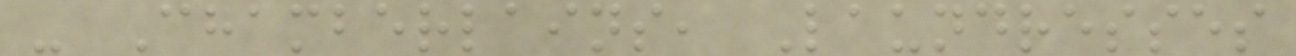- Chamberlains, Laundresses
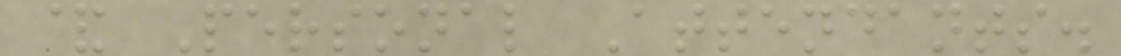& Personal Attendants.
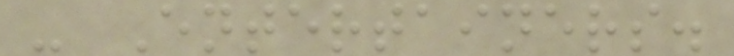- Entertainers.
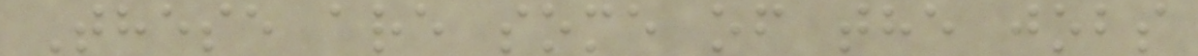These are some of the jobs
